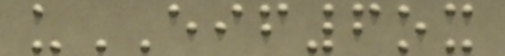uEIF6ox
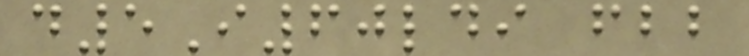d5I60ldi fbb
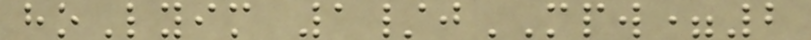hoLyim 1/jMPW=2
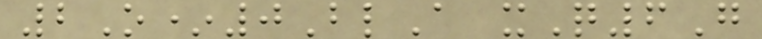2O*0BlA xQ6G
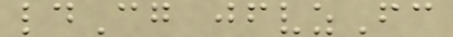ldCg jfvzFc
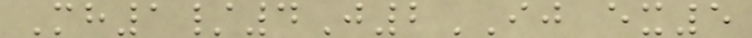Mh1/4J2IJ ex5
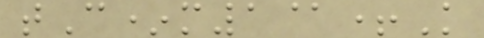tC*m1@+K
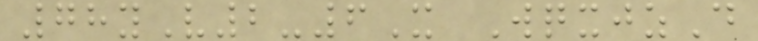78yV2-6X WqxjzD
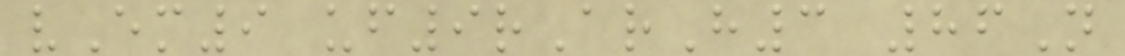vEm9 uf9rArH3 86N
